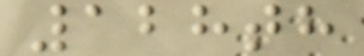128th
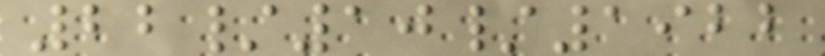22/10/1922
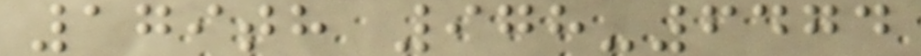179th 978-6474
